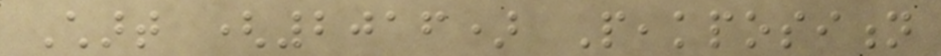Chart (2016) Peakposition
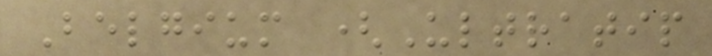Belgium (Ultratip
